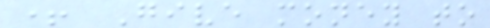+ Give money to
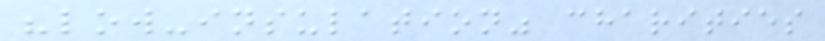"low-insulation" charities
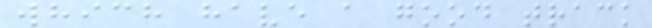which have a good track
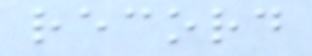record
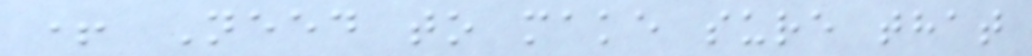+ Need to make sure that
